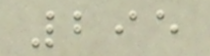295
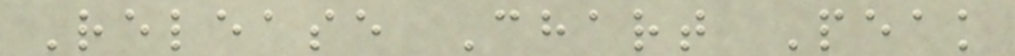Release Chart Peak
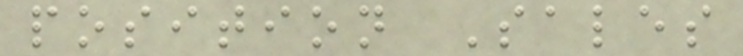position Sales
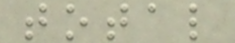total
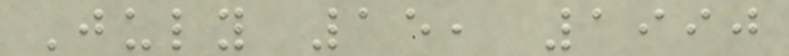July 15, 1990
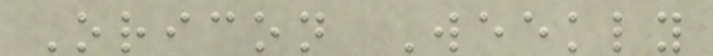Oricon Weekly
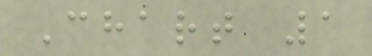Chart 1
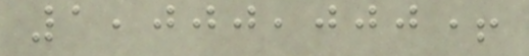1,000,000+
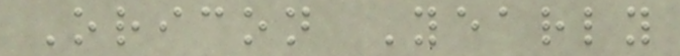Oricon Yearly
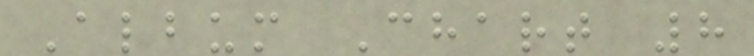Album Chart 8
